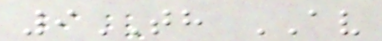9TH AV
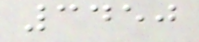3450
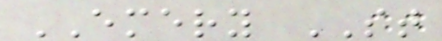EMERY ST
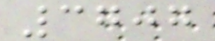3707
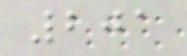201
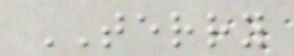TERRY
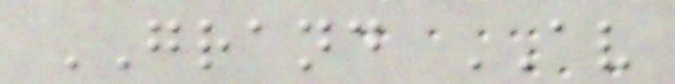GRAND AV
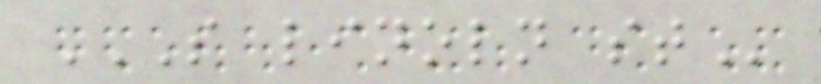S LINOLN ST
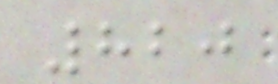820
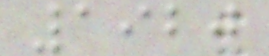1920
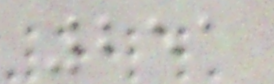251
